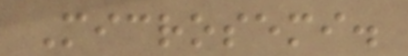Microsemi.
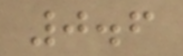0.6
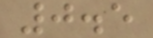0.5
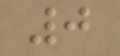0
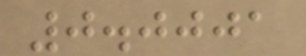0.0001
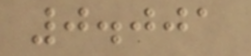0.001
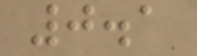0.1
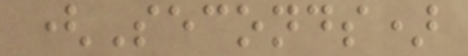(Seconds)
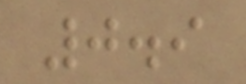0.9
